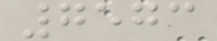7573
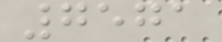7571
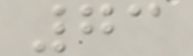73
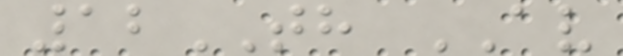12TH AV
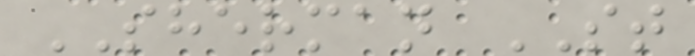SHERMAN ST
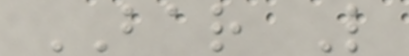BAR L
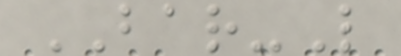BAR-L
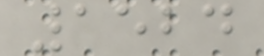1524
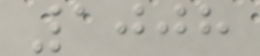1008
